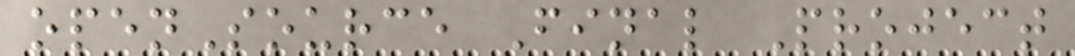openSource Final Project
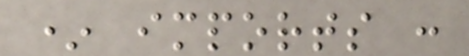* imports :
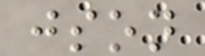json
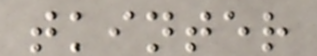tkinter
